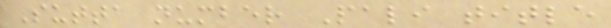Sutta number Pali title
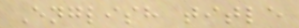English title
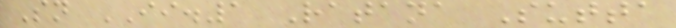Sn II.1 Ratana Sutta
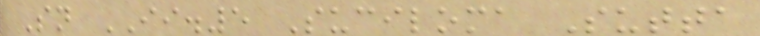Sn II.5 Suciloma Sutta
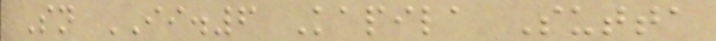Sn II.6 Kapila Sutta
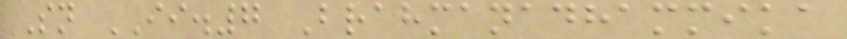Sn II.7 Brahmanadhammika
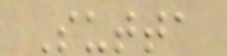Sutta
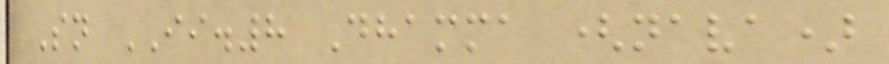Sn II.8 Dhamma (nava)
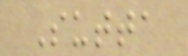Sutta
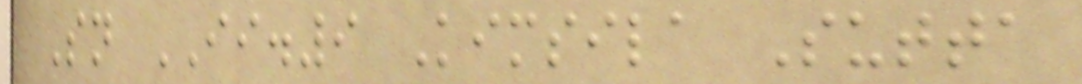Sn II.9 Kimsila Sutta
